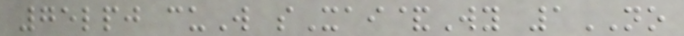75lpj cuW sXai&Wy 1NO
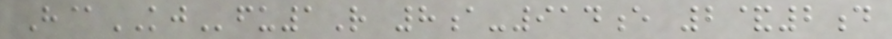H@KJfu1R 8a-914e 2&2d
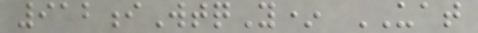912iWtqY* UAT
